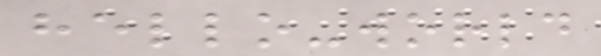hello-world
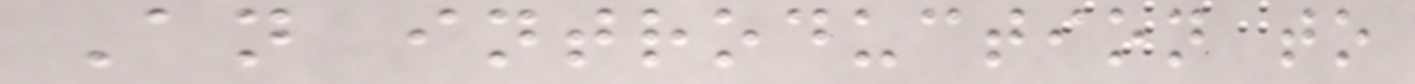An introduction to
